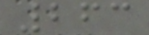263
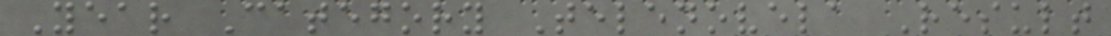Year Category Telenovela Result
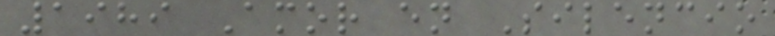1989 Amor en Silencio
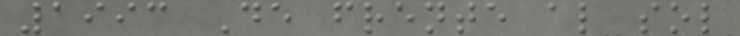1993 De frente al sol
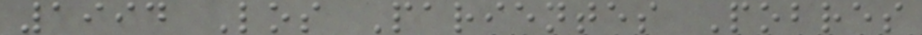1994 Los Parientes Pobres
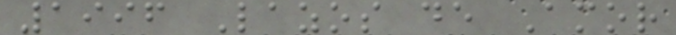1996 Lazos de Amor
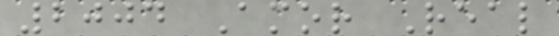2004 Amor Real
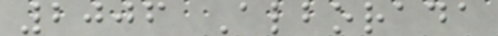2006 Alborada
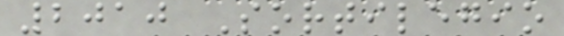2010 Sortilegio
